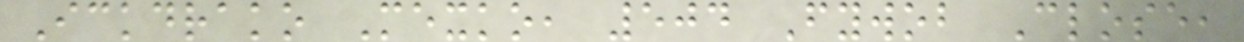Ickdrako Mexko, 504 Fywob Close,
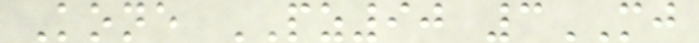Kone PZ90 3MJ
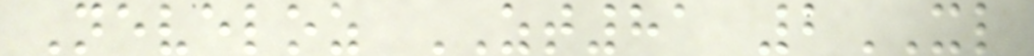Neveloz ZT81 2XL
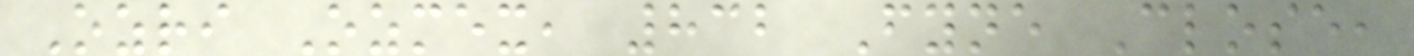Ozri Ozmex, 832 Fyne Close,
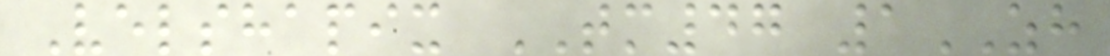Velshapix TM47 1ZH
